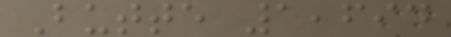Butte 1,694
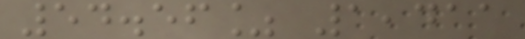54.56% 1,411
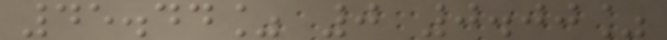45.44% 0 0.00%
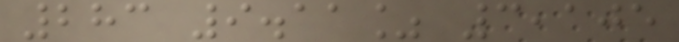283 9.11% 3,105
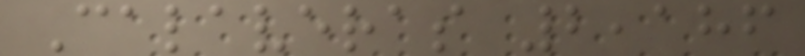Calaveras 2,186
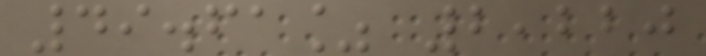49.61% 2,220
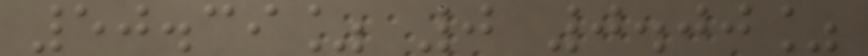50.39% 0 0.00%
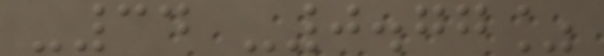-34 -0.77%
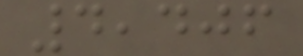4,406
